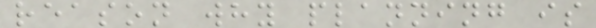reason why planning is
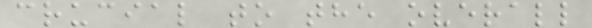crucial to the overall
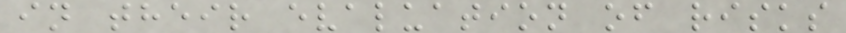in their evaluation of risks
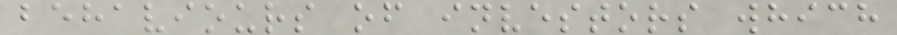behaviours of investors which
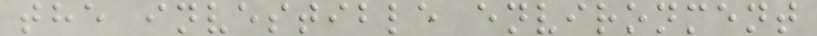the investible environment
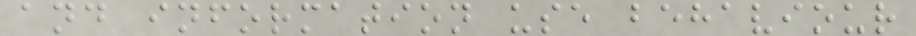and information use behaviour
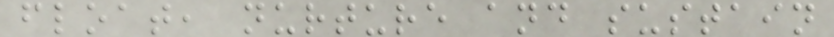float, nurture and sustain
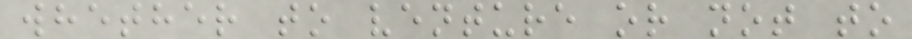whether to venture or not to
